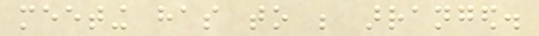meeting has to be arranged.
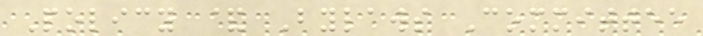Policy & Bylaws Committee
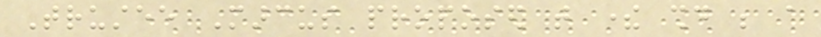Trustee Marcus proposed that there should be a
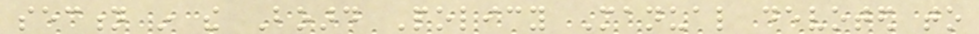section in the Board Policy Manual devoted to
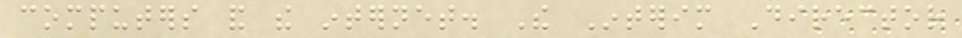computers and the internet. The Interim Director
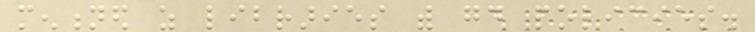mentioned as libraries with good policies.
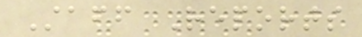Staff Reports
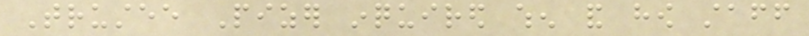Trustee Pizer inquired when and how staff
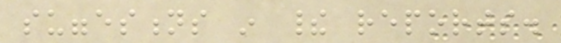suggestions in their reports.
